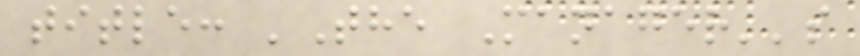title: 'The Manager''s
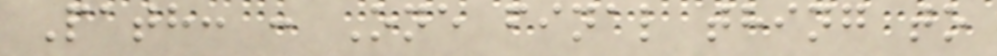Path: : One final thing to
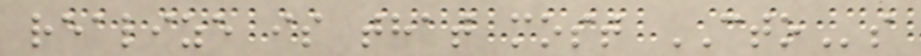realize is that most CTOs
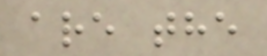are the
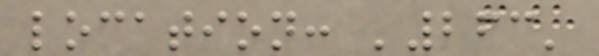location: '263'
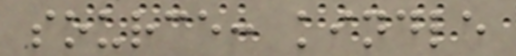source: kindle
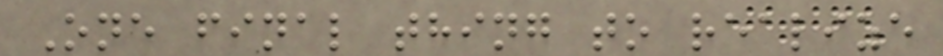One final thing to realize
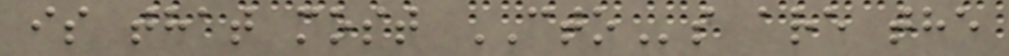is that most CTOs are the
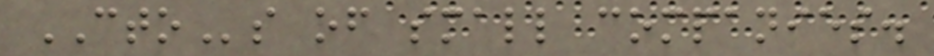CTOs of small companies.
